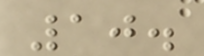10.
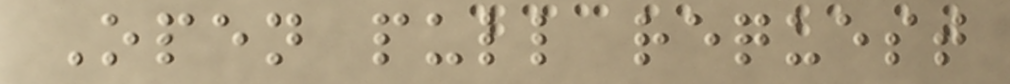Open pull request
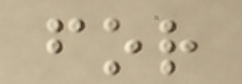for
